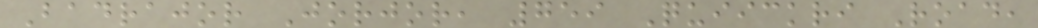Badrajor Jorjor, 759 Quiickri Road,
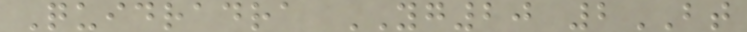Quidradra YG20 2BT
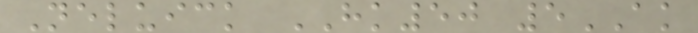Neluick HK50 5AK
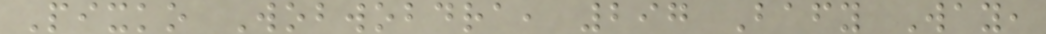Pixko Wobwobdra, 297 Bafy Way,
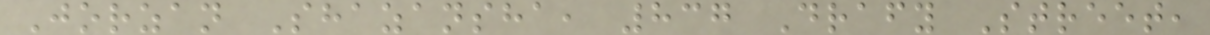Jorzan Shazansha, 837 Drafy Street,
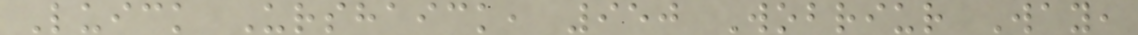Luick Urshaick, 950 Wobriur Way,
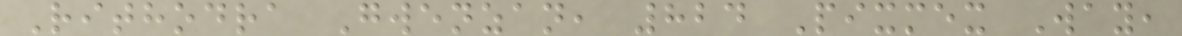Rithodra Gwenzan, 824 Pixmex Way,
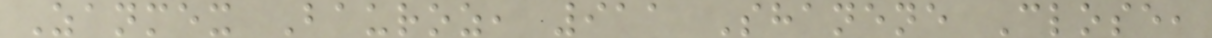Zanmex Bauroz, 911 Shanene Close,
